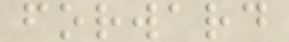forward
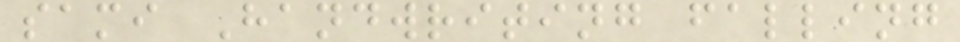sami Handwriting falling
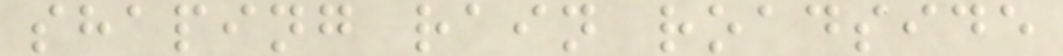shaping rain roadside
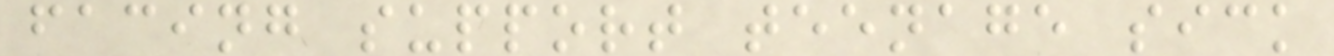facing support teenage sick
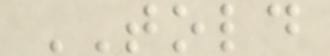TOLD
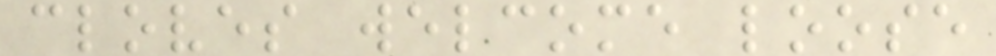cloves welcome loose
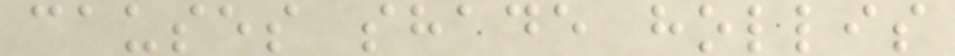causes shade hollis
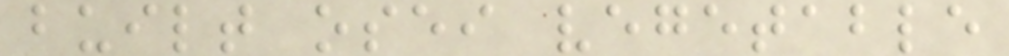built osei vegetable
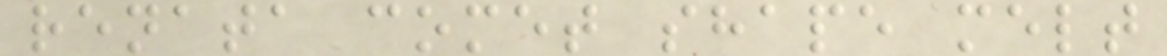renata comet shape melt
